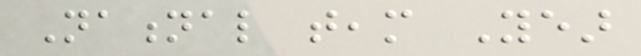National team Year
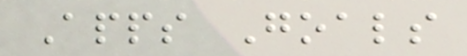Apps Goals
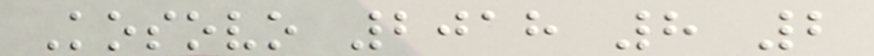Kosovo 2018 8 2
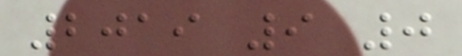2019 9 0
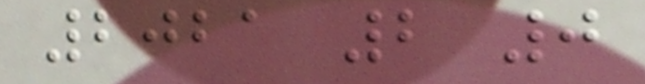2021 2 0
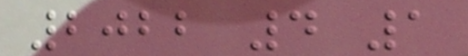2022 4 1
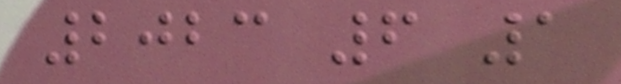2023 6 1
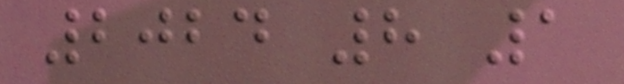2024 8 1
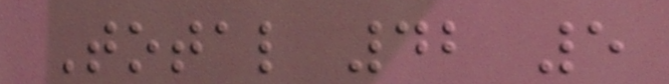Total 42 5
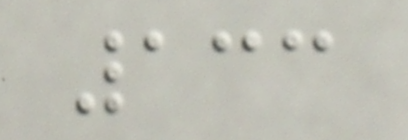133
